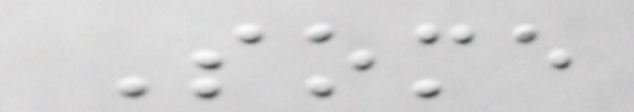Some
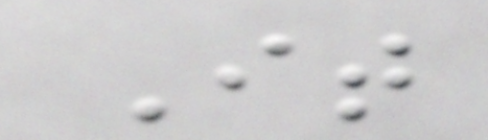It
